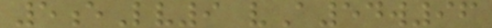5eLv9 vA54w96
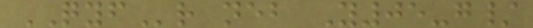QYFr neb Y05-g/
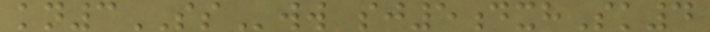kn3SSww sj5dxhSk4
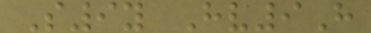S9y Hv9H
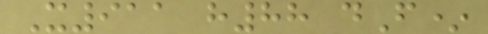X911 h88 dF*
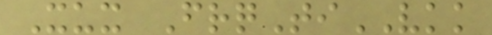Xux FrqTiVKK
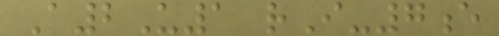A2U1 rI-7e
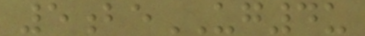5beUG4u
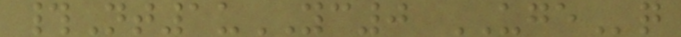#Nt1uYC0 UGEq
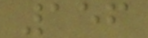156
